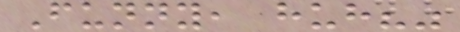Funny, huh?"
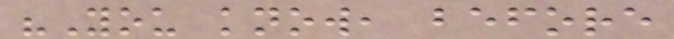"You know, before
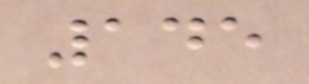145
